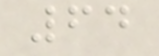64
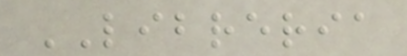LIBRERIA
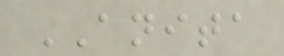ANITA
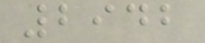2942
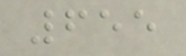655
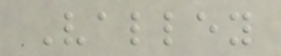Valley
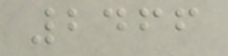2466
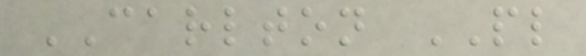CARLTON PL
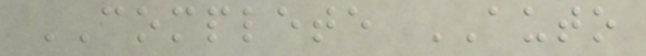COMPLETE AUTO
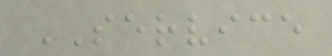SERVICE
